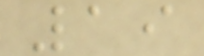19
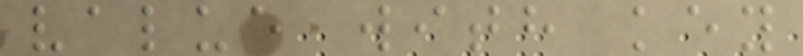value with key
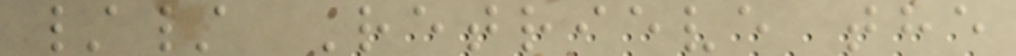// Retrieve the
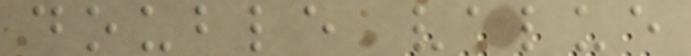double value
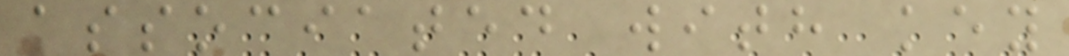associated with key
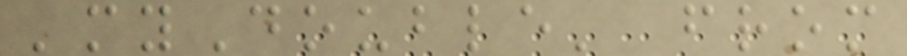'myDouble' from
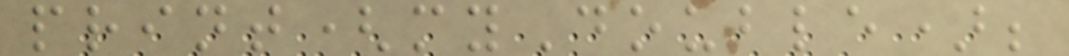print(myDouble);
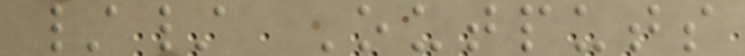// Outputs
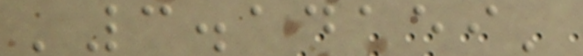'3.14159'
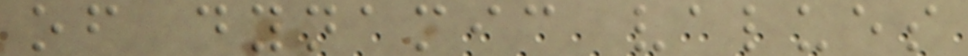of dynamic values
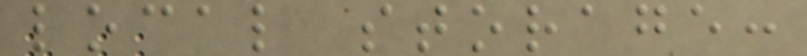local storage:
